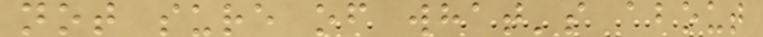not sure of what's about
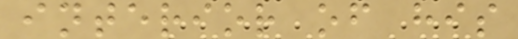interior of his
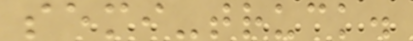semi-truck.
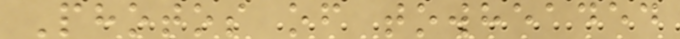Photos of towheaded
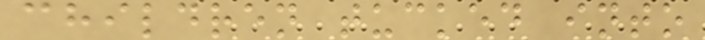children tucked into
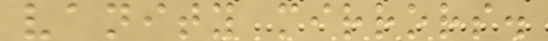vanity mirrors.
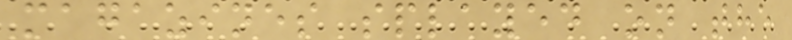magazines splayed on the
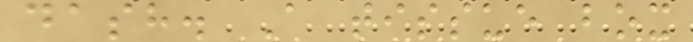dash. A tissue box
